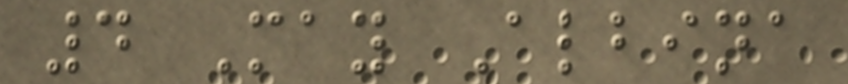4 May Albina
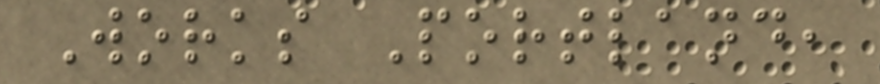Works Portland,
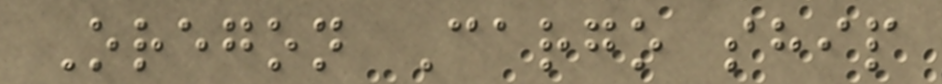Oregon Cargo ship
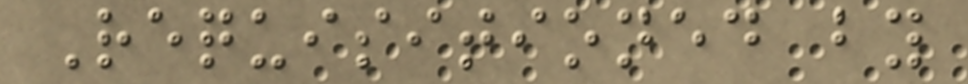Requisitioned by
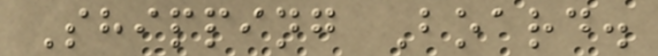Shipping Board.
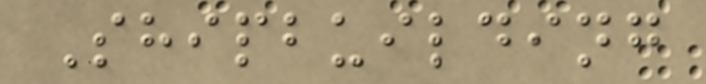Shipbuilding
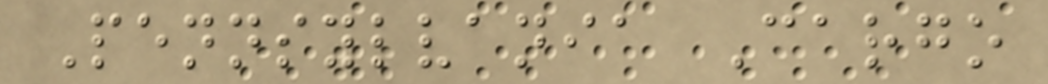Pennsylvania Cargo
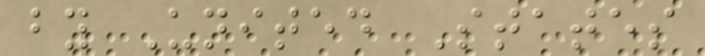by United States
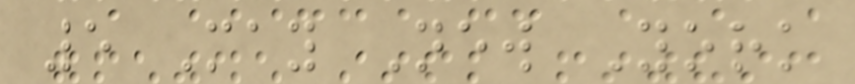5 May New York
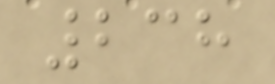238
